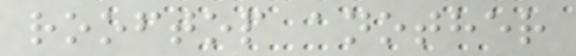rooftop another
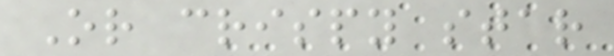Or crispy star
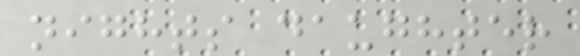nights daughter
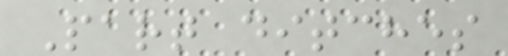Part ditches
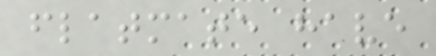flatmate have
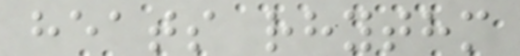heats rhythm
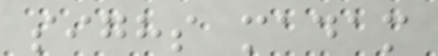sighs madam
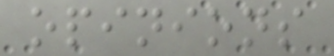opinions
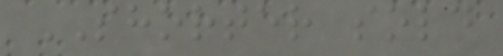SHORTER sold
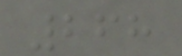268
